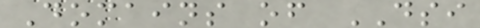Domains of DSI
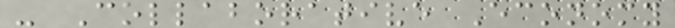- Collaborative Economy
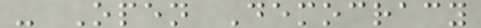- Open Democracy
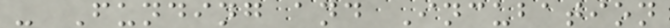- Funding and Incubation
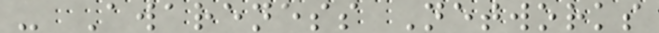- Awareness Networks
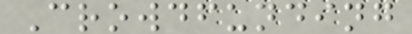Crowdfunding
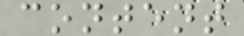content
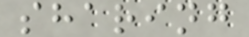sharing
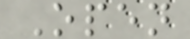Open
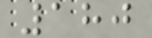180
